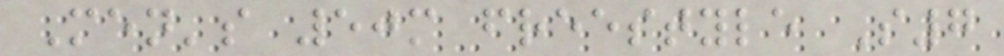Men's 50m freestyle S7
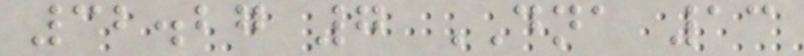32.27 7 DNA 13
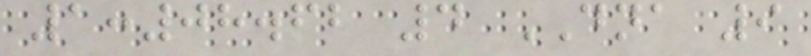1:08.62 4 DNA 9
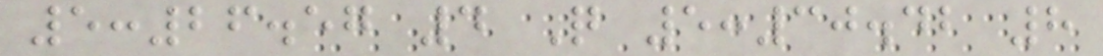5:26.57 4 Q 5:30.42 8
